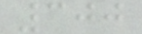300
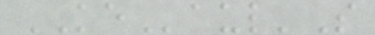KEaul'S
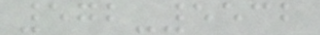572-5532
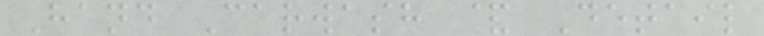Hand Carwash & Detail
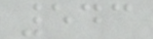543
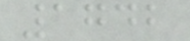1742
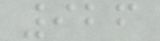926
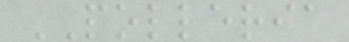POLLERIA
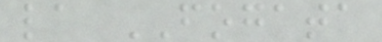la FOGATA
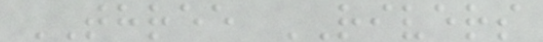THREE RIVERS
